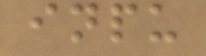inpu
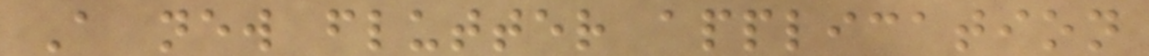A new flutter application
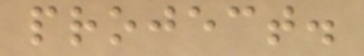project.
